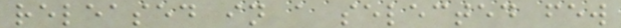released in a selected few
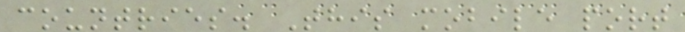countries. This mobile port
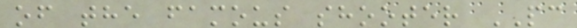of the famous shooter PC
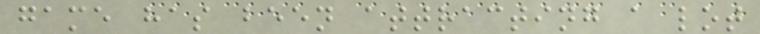game has been attracting a lot
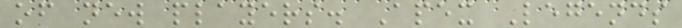of new players. Apex Legends
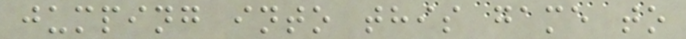jumping into this game to
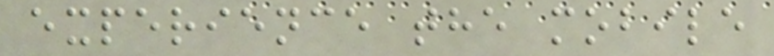experience the mobile
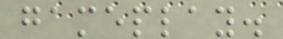gameplay.
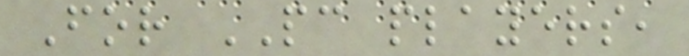For PC players,
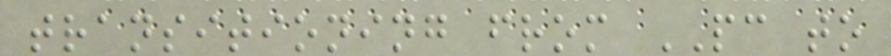transitioning from PC to
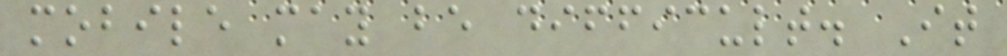mobile may be difficult. It
